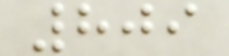809
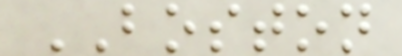BOSTON
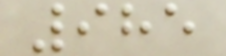985
